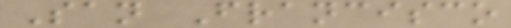San Francisco
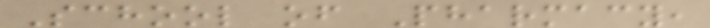School of Pharmacy,
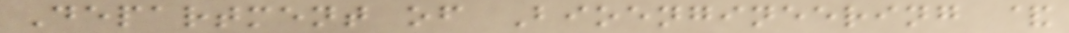Department of Bioengineering &
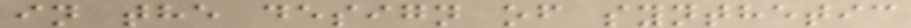in the design of synthetic
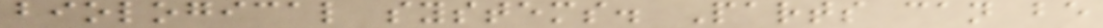biological systems. Parts can be
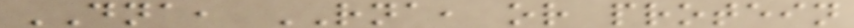DNA, RNA, or protein
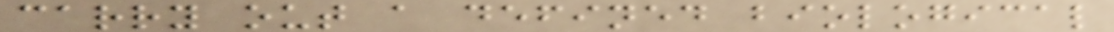carry out a defined biological
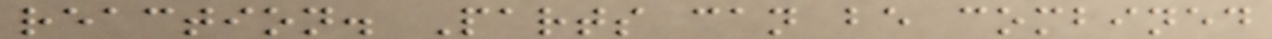reaction. Parts can be combined
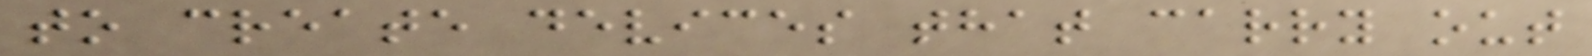to create devices that carry out
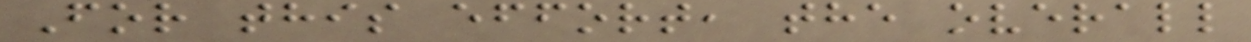For this effort, the overall
